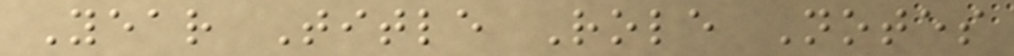Year Title Role Notes
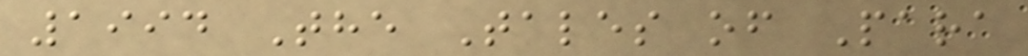1994 The Tales of Para
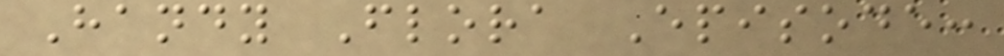Handy Flora Episode:
